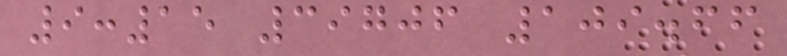9:15 39706 109.66
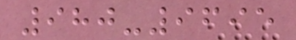980-9695
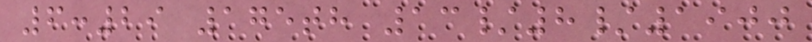6:29 175th 13/8/1900
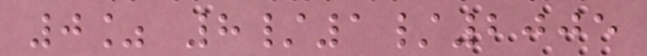0% 8/1/2005
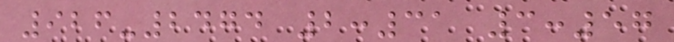926-2474 2:31 3:57
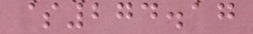$274.17
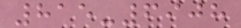815-6908
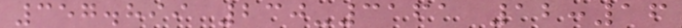357.899 230-3161 12:16
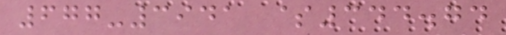677-3941 $344.74
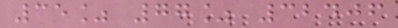35% 77% 32406
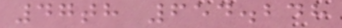47th 654.248
